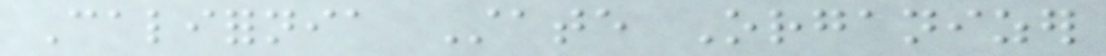California State Organizer
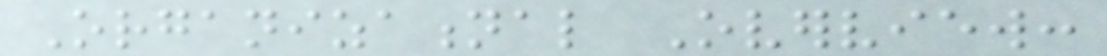Organizational Overview:
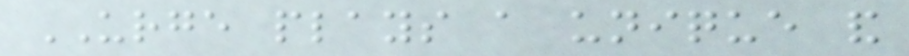URGE plays a unique and
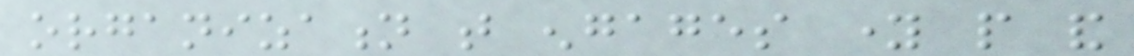organization that engages young people and
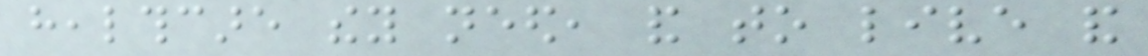healthcare they need, and to live and
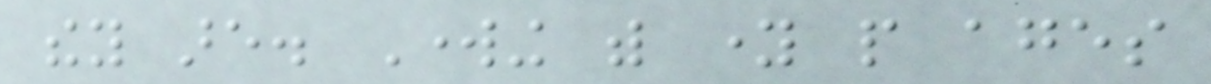they are. Working with young people ages
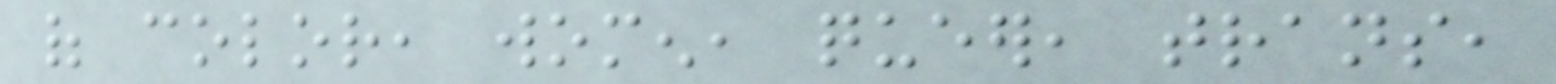of color, women, queer, trans,
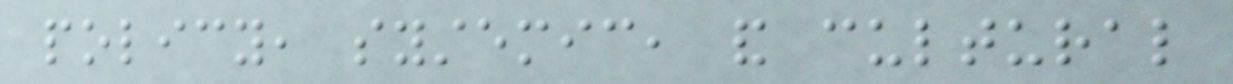policy, systemic, and cultural
